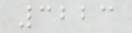3223
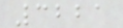3221
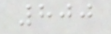800
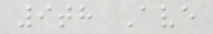9th Ave
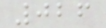026
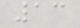13
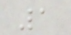1
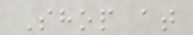Shop at
